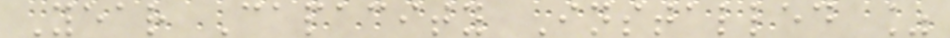Year Capacity Installed %
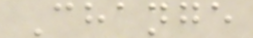Change
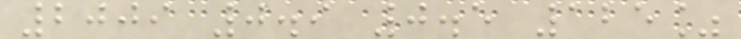2009 0.9 0.5 125%
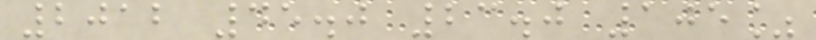2012 45.0 23.0 105%
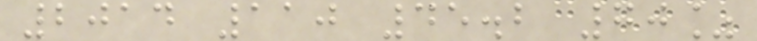2014 110 45.2 70%
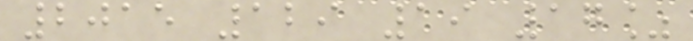2015 129 19 17%
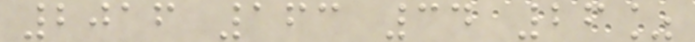2016 163 34 26%
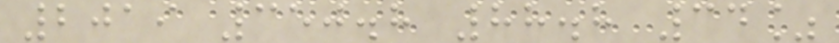2019 350.8 88.8 34%
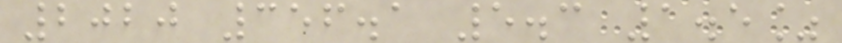2020 356.1 5.3 1.5%
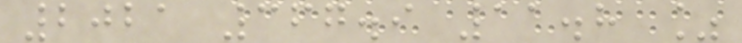2021 367.9 11.8 %
